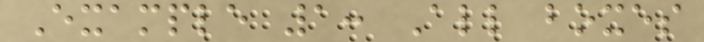Example 1: All boxes
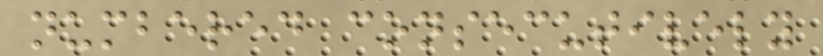numbered consecutively
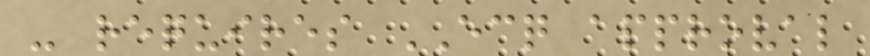- requires ECQ approval
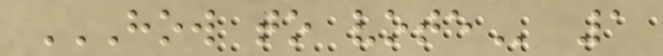HOW TO VOTE 1
